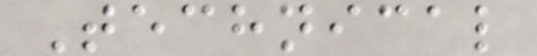Technical
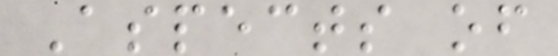Aspects of
